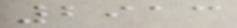2913
